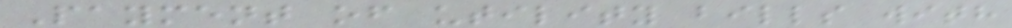Payment of utility bills with
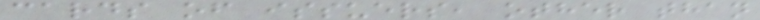cards of issuers, other than
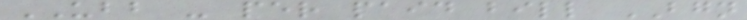UBB - per paid bill BGN
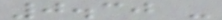0.30 -
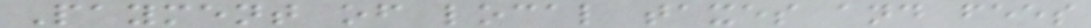Payment of local taxes and fees
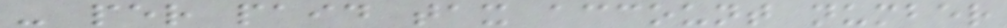- per paid tax account number
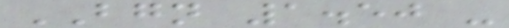BGN 1.50 -
